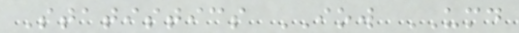Statistics IOW UMD
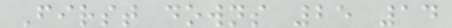First downs 25 14
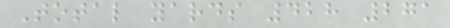Total yards 428 271
